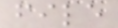file
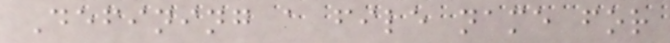Defining a file name for
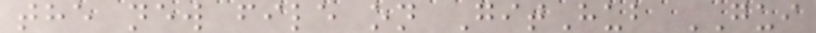the new file on GitHub GUI
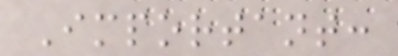Important:
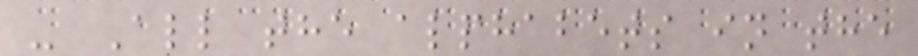- All the alphabets in the
